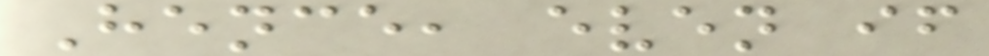Hence, even if
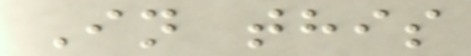In this
